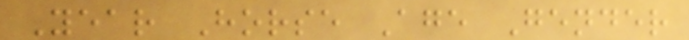Year Horse Age Gender
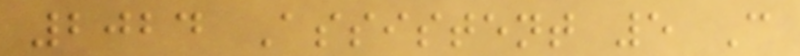2024 Assistent 5 C
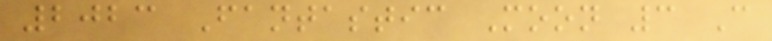2023 Fantastic Moon 3 C
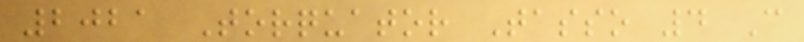2021 Torquator Tasso 4 C
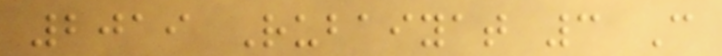2019 Rubaiyat 3 C
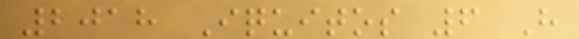2018 Iquitos 6 H
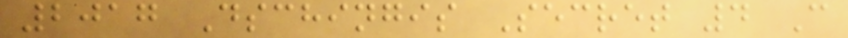2017 Dschingis Secret 4 C
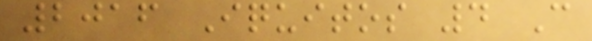2016 Iquitos 4 C
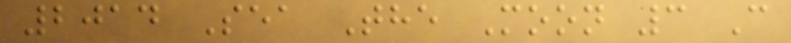2014 Sea The Moon 3 C
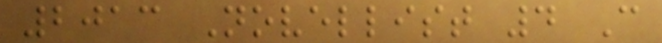2013 Novellist 4 C
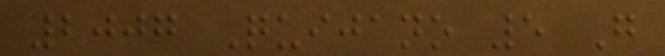2007 Quijano 5 G
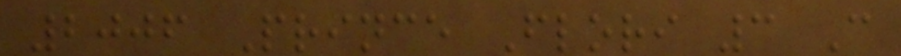2006 Prince Flori 3 C
